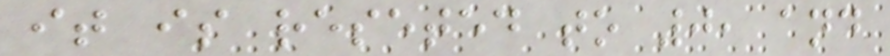it is reseted to 0, and
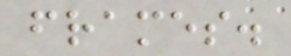frames.
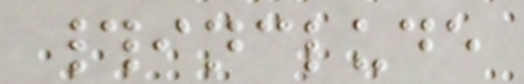#include
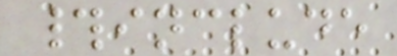#include
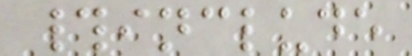#include
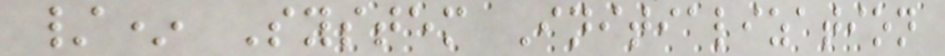/* System Initialization
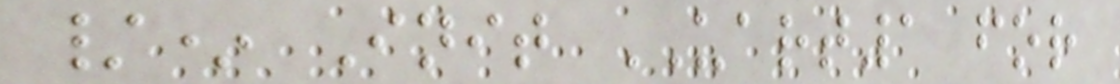/* Init UART1 for
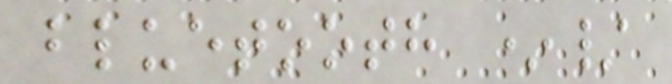bluetooth */
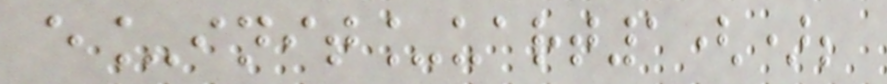e_init_uart1();
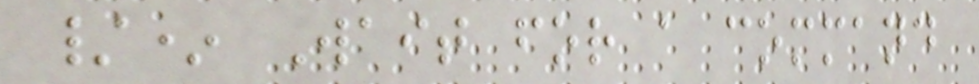/* Wait for a command
